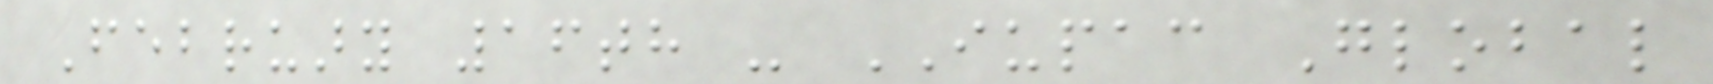February 16th - IUPAC Global
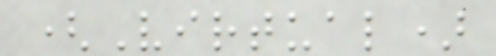(Virtual)
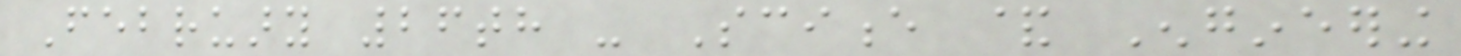February 26th - Science & Engineering
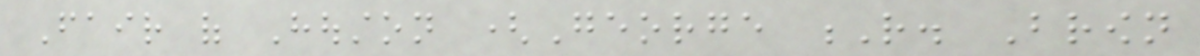Fair of Houston (George R. Brown
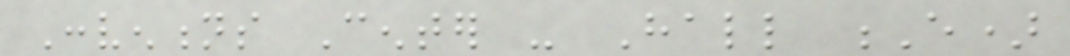Conventions Center - Hall E)
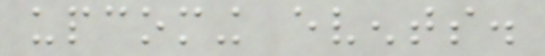upcoming events.
